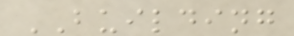BUILDING
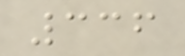336
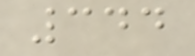344
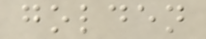golden
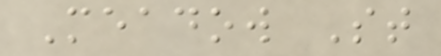Meadow St
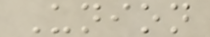Union
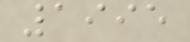1995
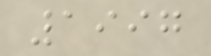1997
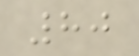80
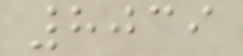8039
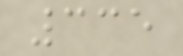335
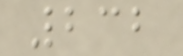232
